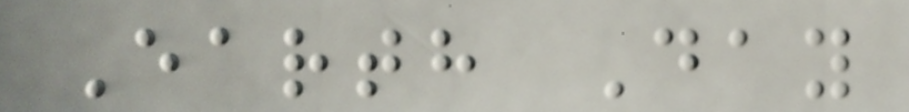Earth Day
